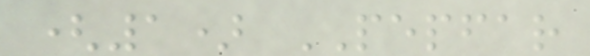(1) PEPFAR
